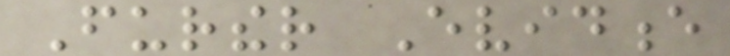Further Evidence
